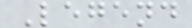Legend
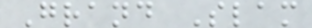Grand Slam
